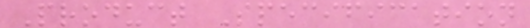Product Specification
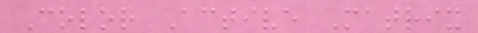Color Active Matrix
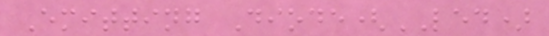Emitting Diode(LED)
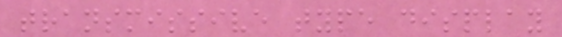transmissive type display
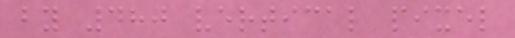by 480 vertical pixel
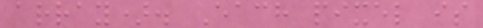array). Each pixel is
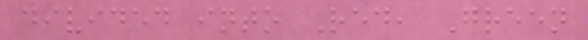divided into Red, Green
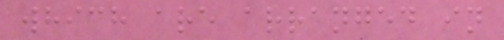which are arranged in
